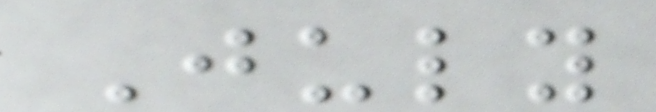July
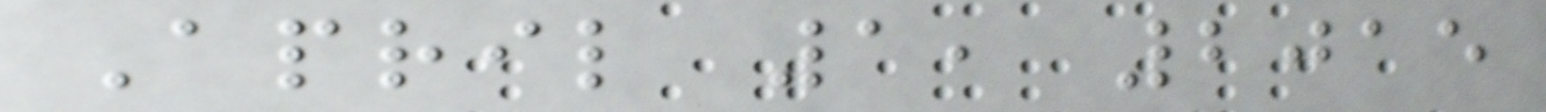April 1, 2015
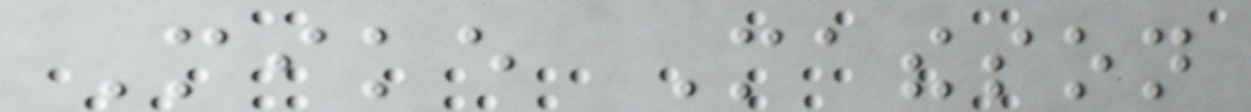Mike Matheson
